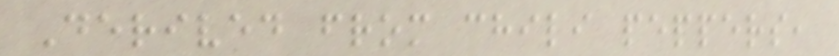Derived from chili peppers,
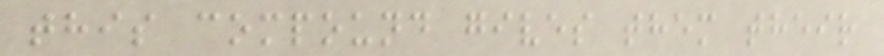this compound gives them their
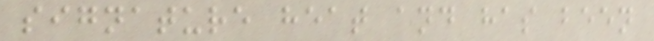signature heat and has been
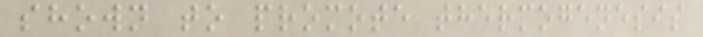shown to promote thermogenesis
